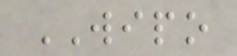WIPO
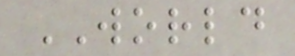WORLD
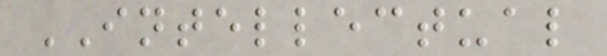INTELLECTUAL
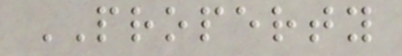PROPERTY
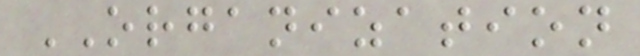ORGANIZATION
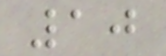10
